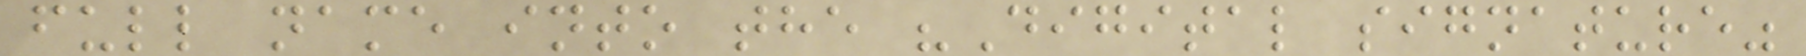full name into the "Digital signature"
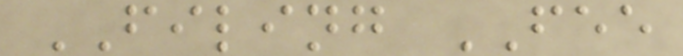FILING FEE
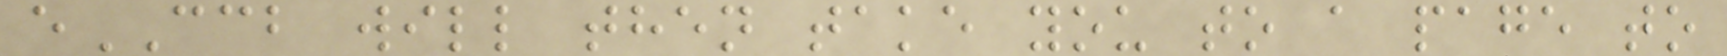eCCB will then take you to a page to
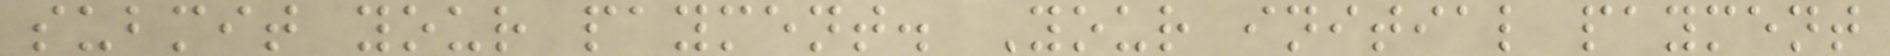submit your payment. Your initial payment
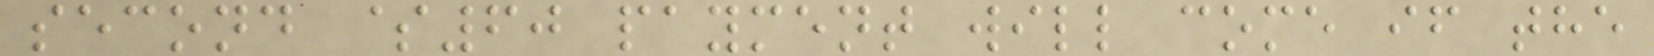second $60 payment will come if the
